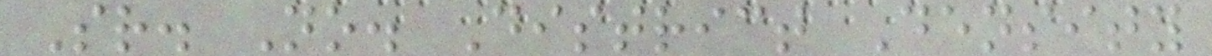Sr. No. District Density
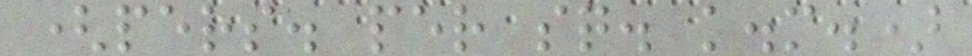(pers. per sq. k.m.)
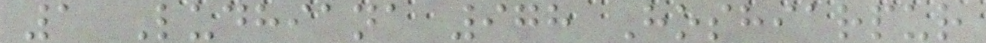1 Ludhiana 978 Hoshiarpur
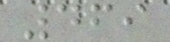469
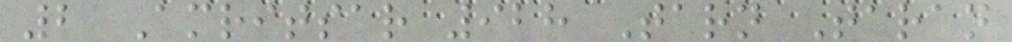2 Amritsar 928 Tarn Taran
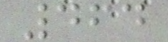464
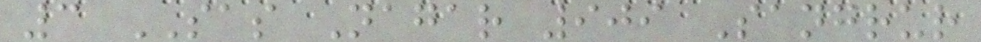3 SAS Nagar 909 Sangrur
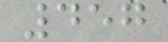457
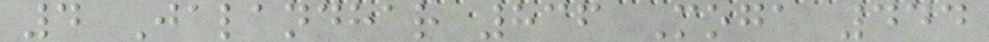4 Jalandhar 836 Moga 444
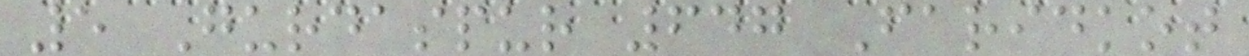5 Gurdaspur 647 Faridkot
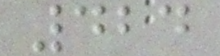424
